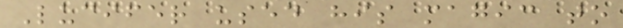Lucifer used his magic to
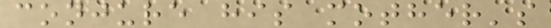conjure his mother's
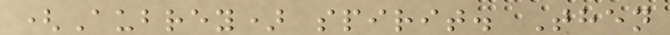(Aubrey) spirit. Then
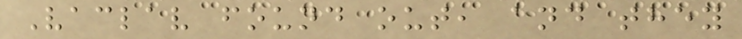Vaclav found out, and they
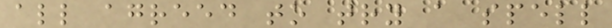all agreed to try a spell
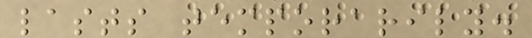lasts temporarily.
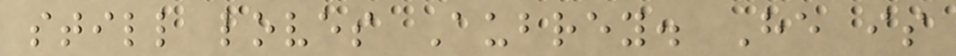still loves Aubrey. He is
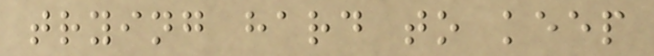trying hard to keep
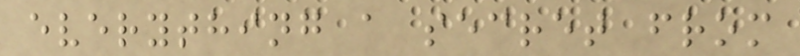everything a secret from
